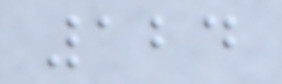124
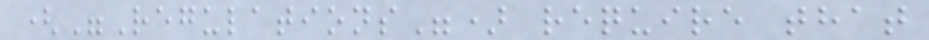("Regulations") require that
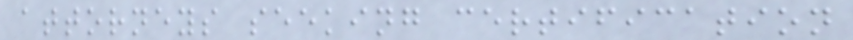attorneys seeking certification
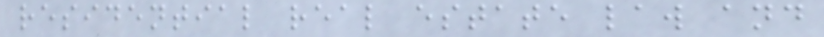residential real estate law and
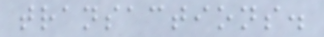transactions.
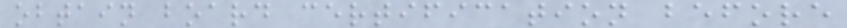obtain board certification before
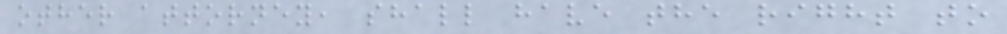other attorney, shall have the right to
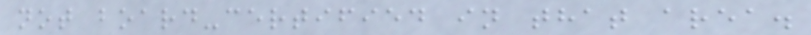not board-certified in that area.
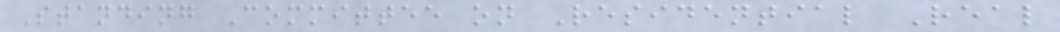Standing Committee on Residential Real
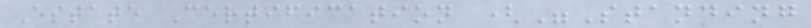Estate Certification ("Standing
